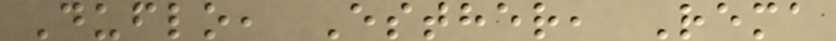Duflo, Esther, Rema
